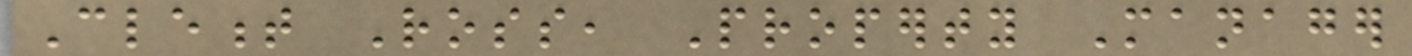Clement Ross, Property Manager
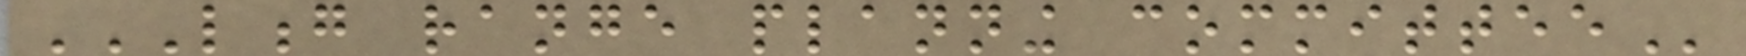LONG RANGE PLANNING COMMITTEE
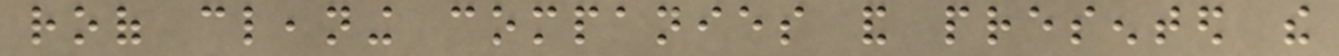roof cleaning companies and presented the
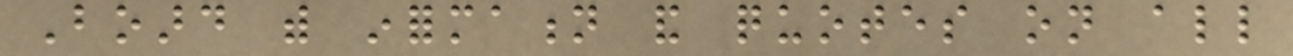Board with information and quotes on all
